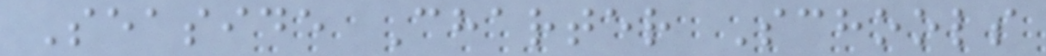Seaside Charter Schools
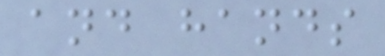and hands
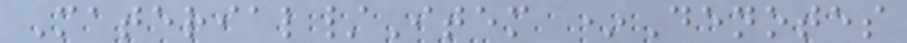Material/Item *Denotes
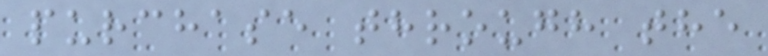purchase through the
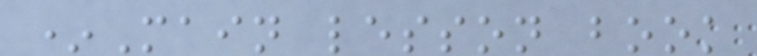*Main lesson book
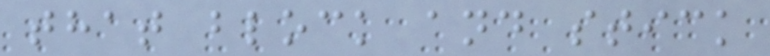that block and stick
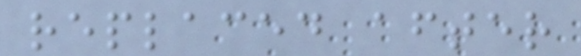replaced after
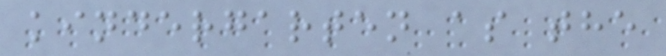kindergarten as the
